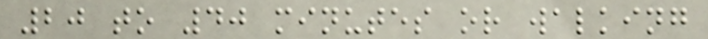20 to 40 minutes or walking
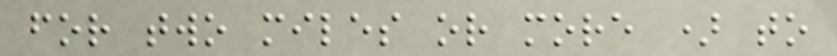for two miles or more ) to
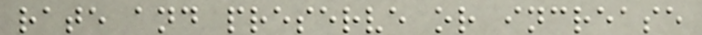rate and preserve or increase
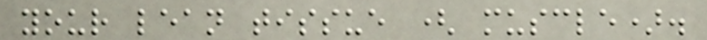your lean tissue ( muscle).
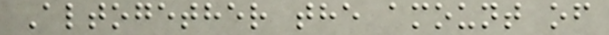Altogether the amount of
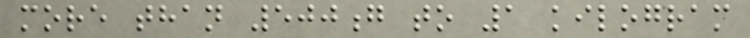more than 500g to 1 kilogram
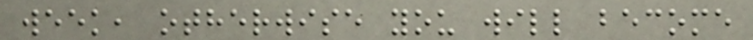week, otherwise you will become
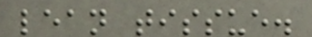lean tissue.
